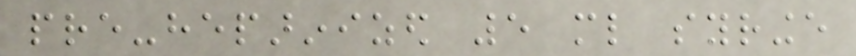pre-heparinized 5 ml syringe
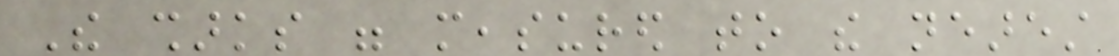The sharks were measured to the nearest
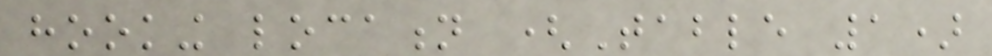hooking location (Table 1)
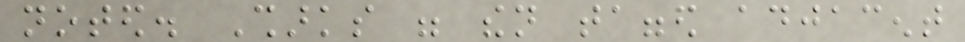noted. Sharks were then tagged adjacent
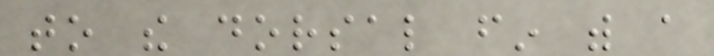to the dorsal fin with a
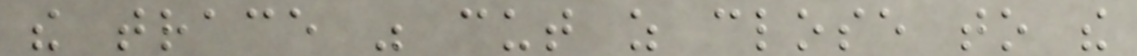the trace was cut as close to the
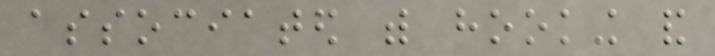associated with hooking and
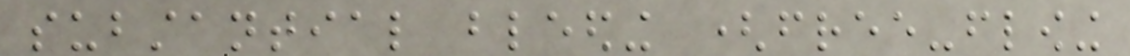substantial bleeding (free-flowing
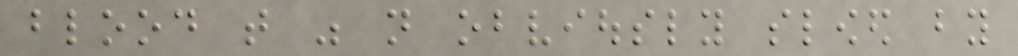blood that was not obviously slowed by
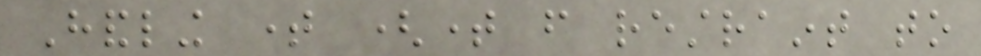Handling time (time from restraint to
